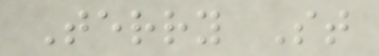Terry St
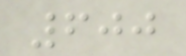600
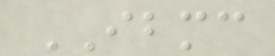IBMC
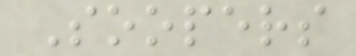Soopers
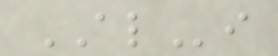ALi
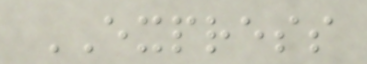EXPRESS
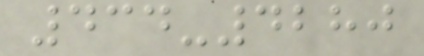434-4280
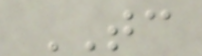TC
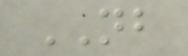NB
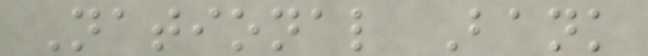National Bank
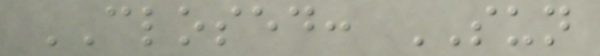CLOSED: SUN
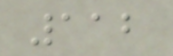112
